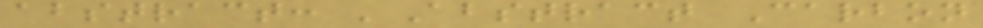abstract: 'Abstract Carbon
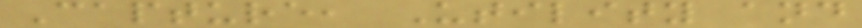Capture, Utility and
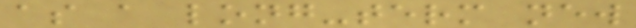as a long-term new
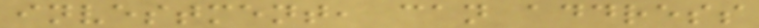investment, can address
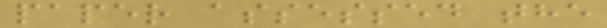paper assessed the
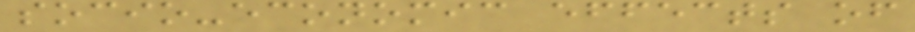socio-economic effects of
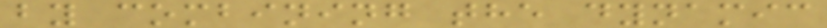by combining the dynamic
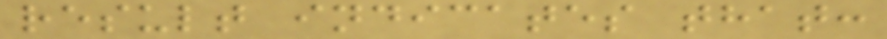result indicates that:
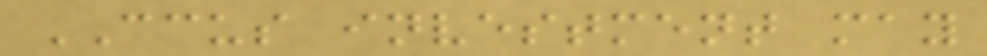CCUS investment may
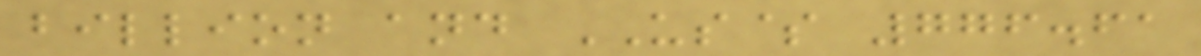billion and US$ 776.61
